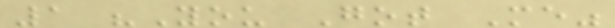1 "You Got Me"
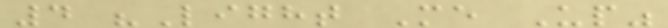4 "Light Me Up"
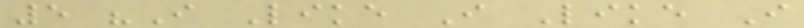5 "I Like I Like I
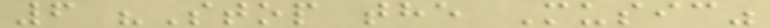6 "Stop the Music"
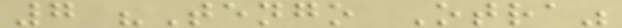7 "Tengo Otra"
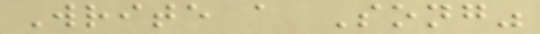Write a Song"
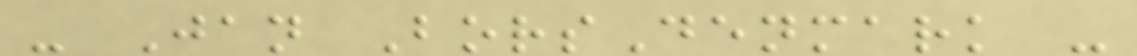- Jan BorsDenmark -
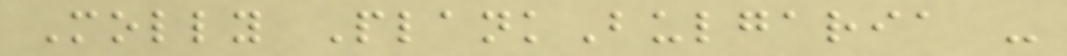Molly PlankBulgaria -
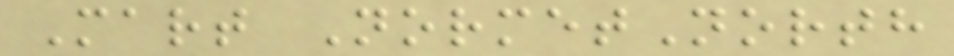Mart NormetNorth
